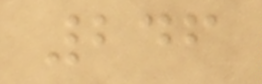246
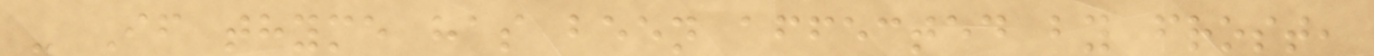- If thyme has been affected by frost,
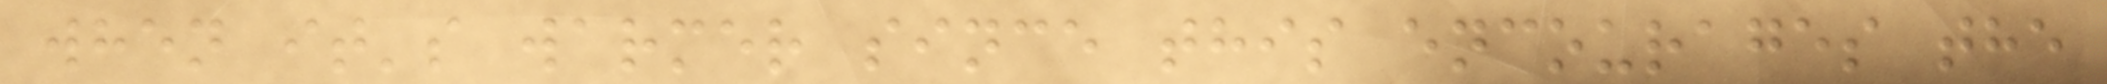when it's warmer since this encourages the
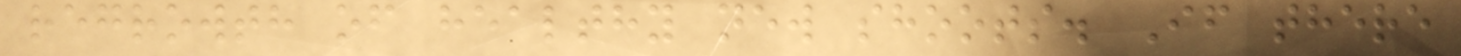regrowth of healthy new shoots. If there
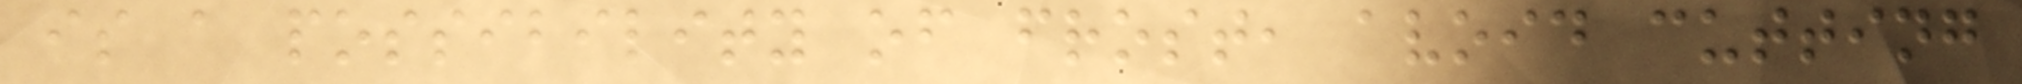is a possibility of frost, avoid cutting
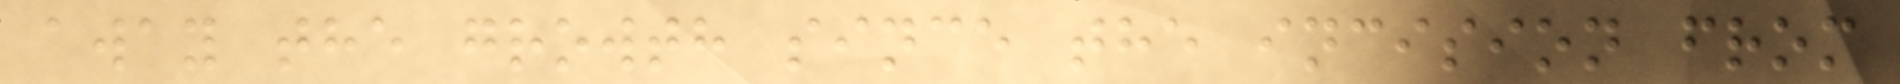away the growth since the incision from
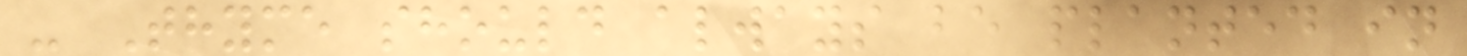- Thyme should always be planted in
